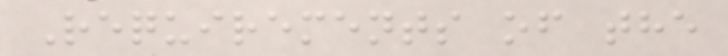Requirements of the
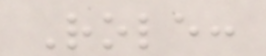Role:
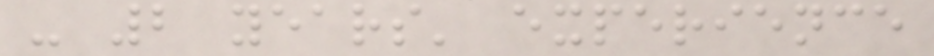- 2 years' experience
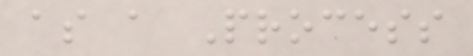as a Process
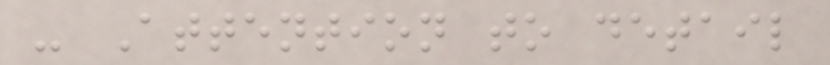- Attention to detail
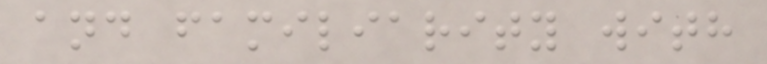and familiarity with
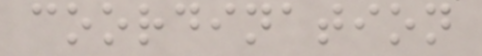coordination
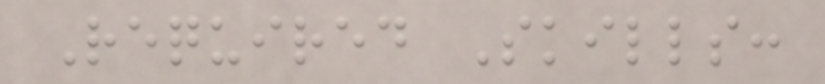Required Skills:
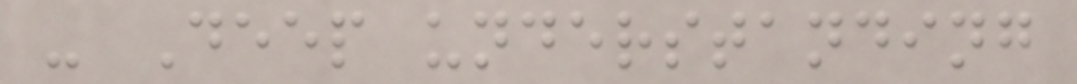- Deep understanding
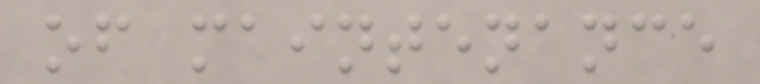of maintenance
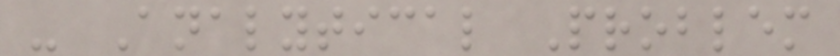- Analytical Problem
